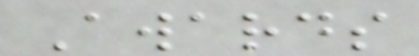Awards
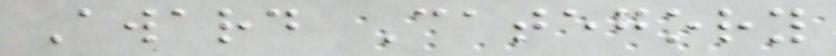Award Category
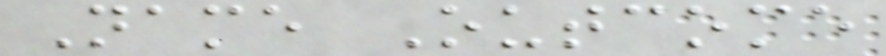Name Outcome
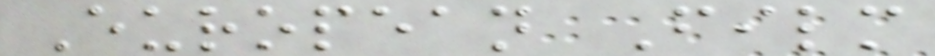European Film
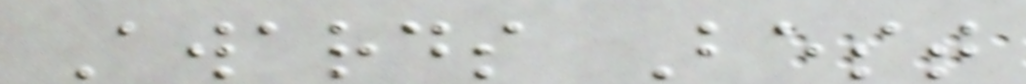Awards Best
